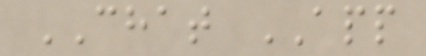CHAT APP
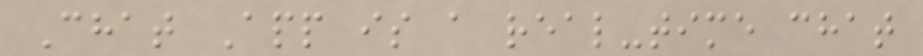Chat App is a real-time chat
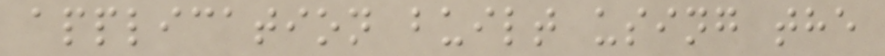application built using the
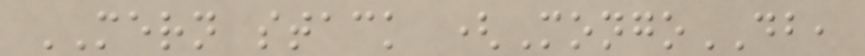MERN stack (MongoDB,
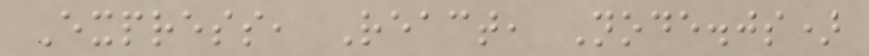Express, React, Node.js)
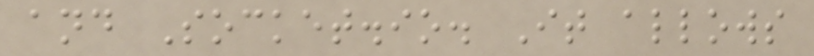and Socket.io. It allows
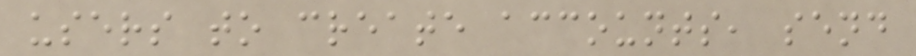users to create accounts, send
